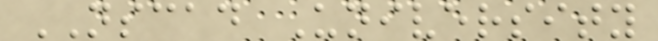NSCAD University
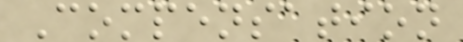Compensation
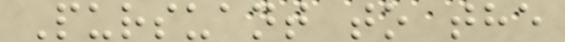Pursuant to the
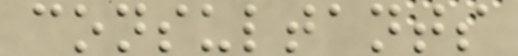consultants
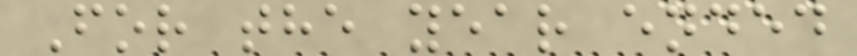For the year ended
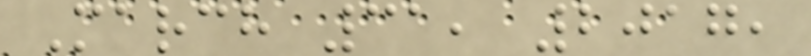March 31, 2017,
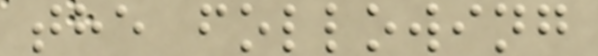the following
